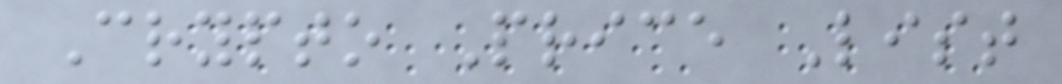Crypto Price List
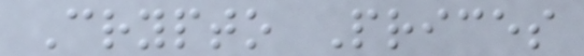Crypto Prices
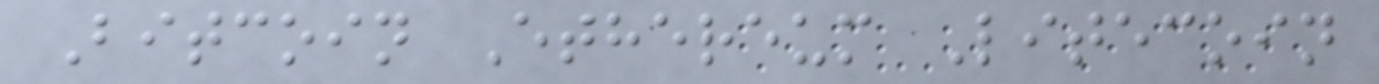Bitcoin Ethereum Litecoin
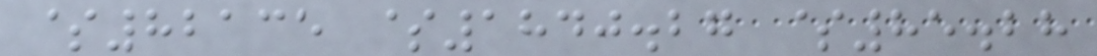$82135 $1840.27 $85.28
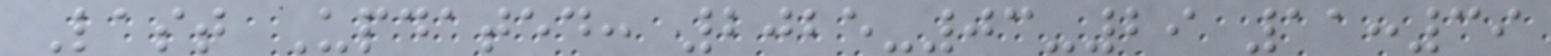Last Updated: 2025-03-29 11:39
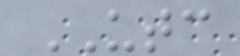UTC
